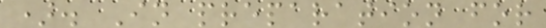). In preparation for
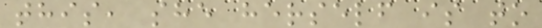this, she herself is to
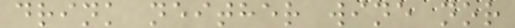drink neither wine nor
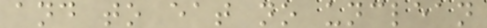and to eat no unclean
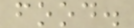food.
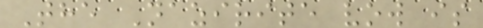The Nazirite vow is
